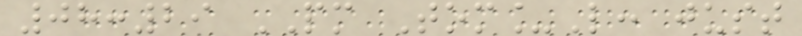08:29 PM Tom_L: just
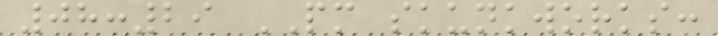08:29 PM skunkworks:
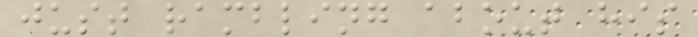just rambling about his
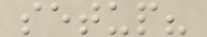setup?
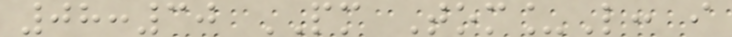08:30 PM Tom_L: i
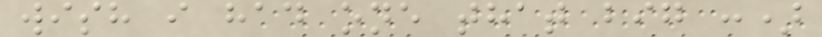wish i had one that big :)
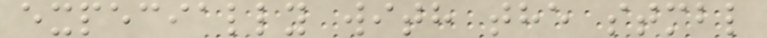expecially with the stmbl
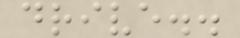drive..
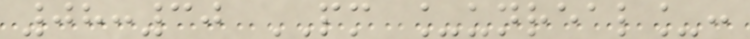08:30 PM _unreal_:
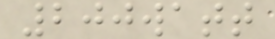200watt
